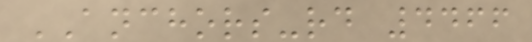ANCHORS-rd 4466
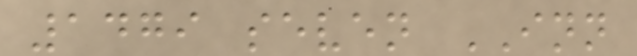1479 seven INN
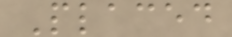Placed
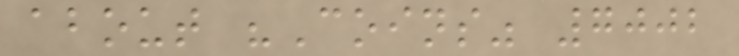about "Coins" 7002
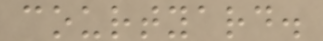courtyard.
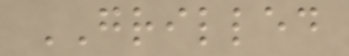GRILLED
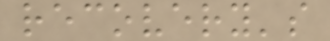recovery's
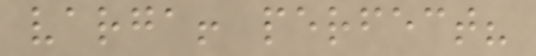varga! perfect?
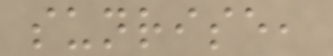sunrise,
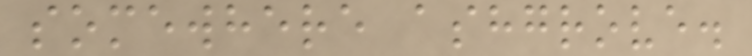somewhere ashgrove.
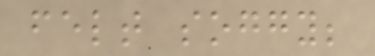felt soggy;
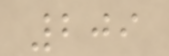209
